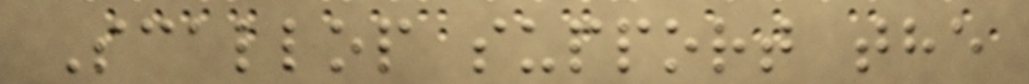Scallop support the
